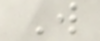W
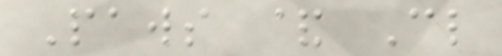Paws & Cl
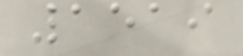1519
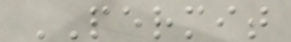PERMIT
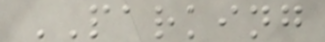PARKING
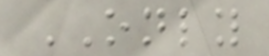ONLY
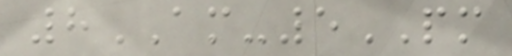8AM-5PM
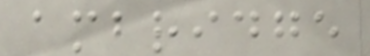ambridge
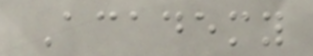Academy
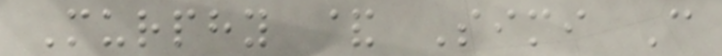Murphy & Simi C
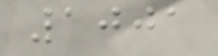1001
